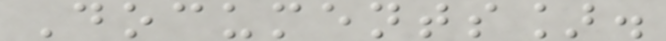Documents].
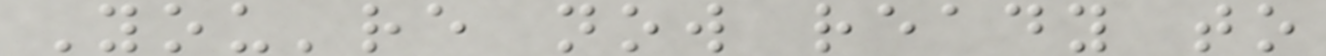You're now ready to
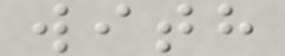with
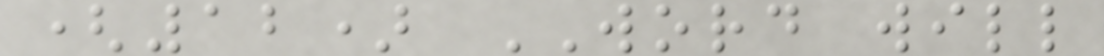(12) WORD will
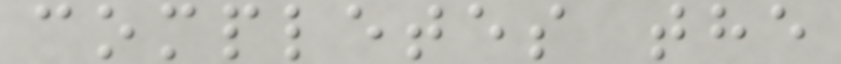completes the
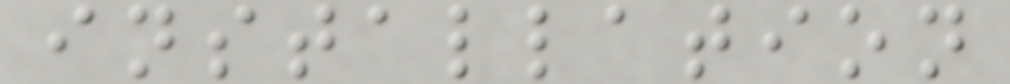installation
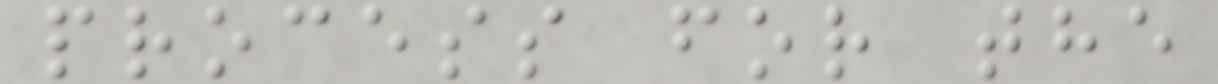process for the
